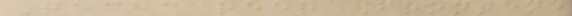Techcareer Frontend
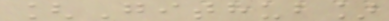[Github]
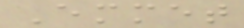Emmet
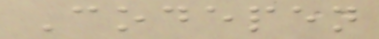Codepen
